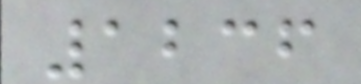1236
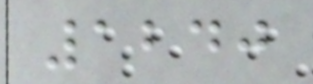1240
